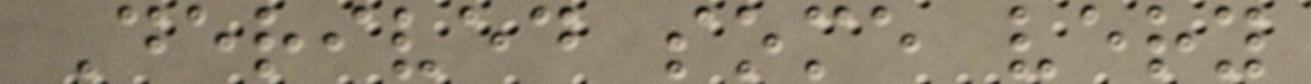Derived some very
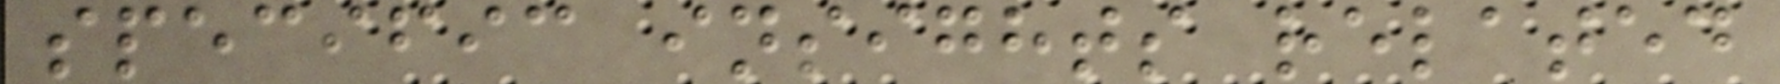specific insights related
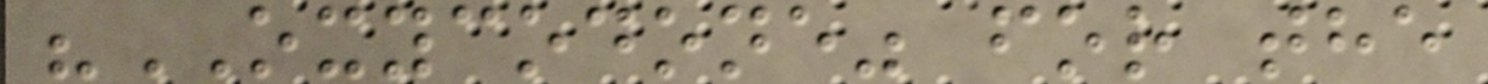"OXYCODONE" for the
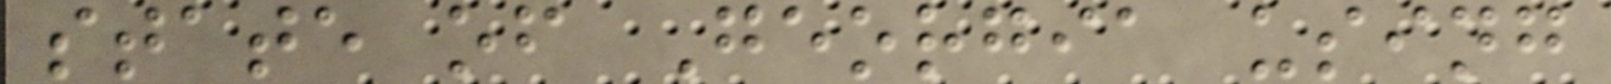state of Georgia using
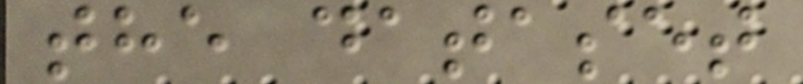the dataset
